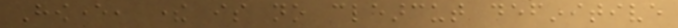However, there is no clearcut definitive
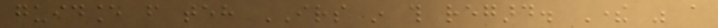guidance from teh IRS in this regard. There was a
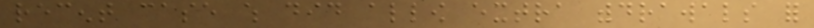recent case which did allow extra withdrawals for
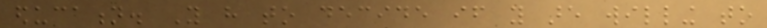education. You have to decide if you are willing to
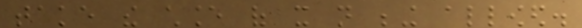take the chance of it not being allowed.
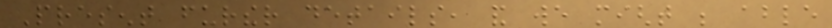Present further details, and we might be able
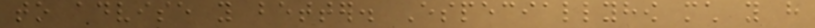to advise you better. Especiallyhow much you have
